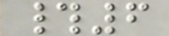#6
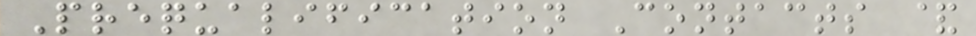Prequalification Contacts &
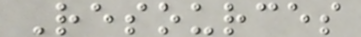Resources
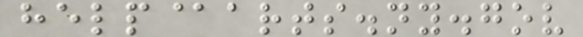help@arts.ny.gov
